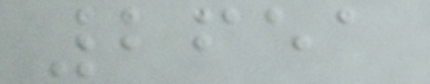2651
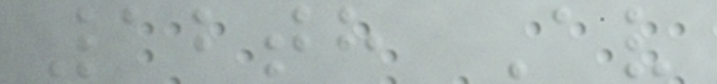12th Av
